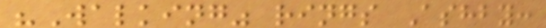"Walking" rings Ashby:
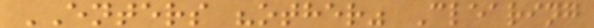ENTERS "other" Clearing
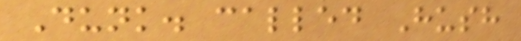Dunk. called Hush
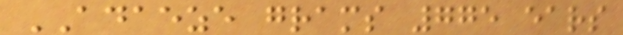ADAEZE grams 775 ears
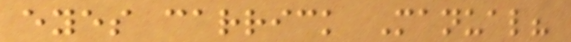eyes carrick Manual?
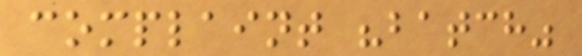complaint "batch"
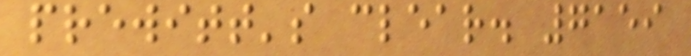prewitt's clear. 7159
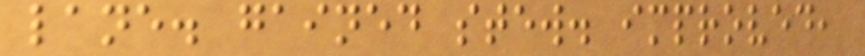lane. gained stew. improved,
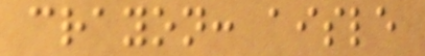crayon: aisle
